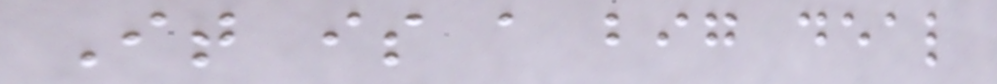It is a big deal
